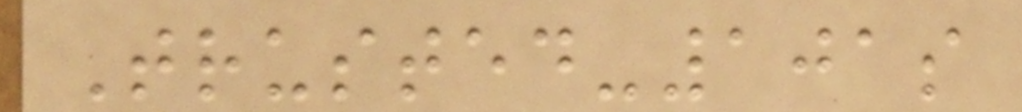Trusted-101s
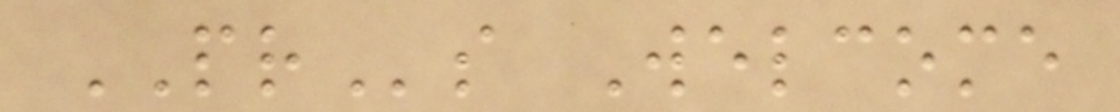PRs Welcome
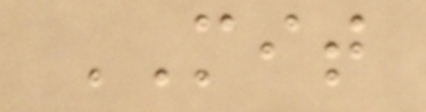MIT
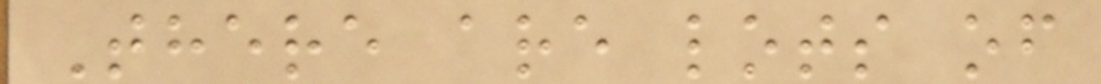There are lots of
